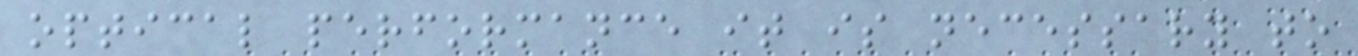optical performance it is necessary to
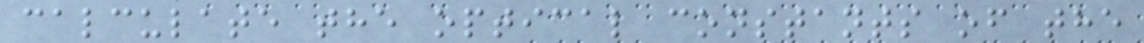calculate the optical constants of the
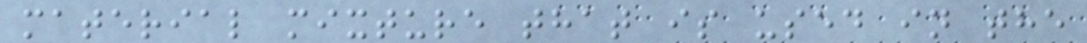material mixture that is used in the
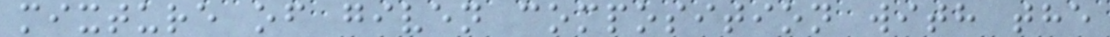mixture of given composition with the
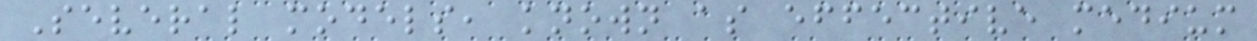Several models, known as effective medium
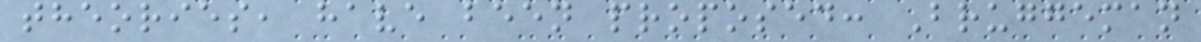theories, have been proposed: Bruggeman
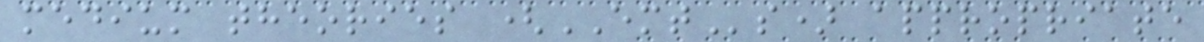medium theories (EMTs) appropriate
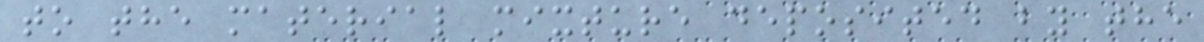to the material mixture deposited by the
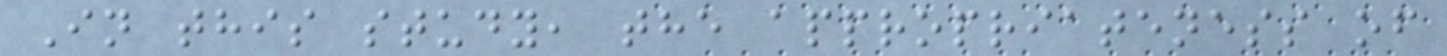In this study, the appropriateness of
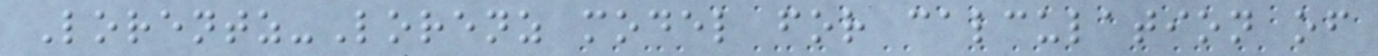Lorentz-Lorenz model for calculation of
